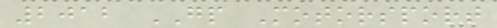2012 GP Motorsport
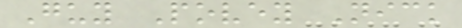Guy Povey Nick
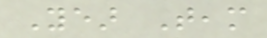Year Team
